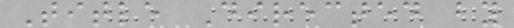Title Directed by
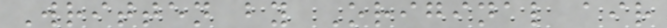Written by Original air
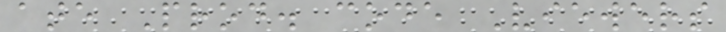ate Prod. code Viewers
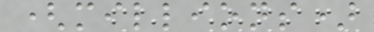(millions)
